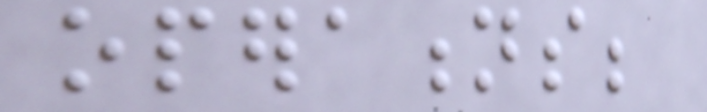operations;
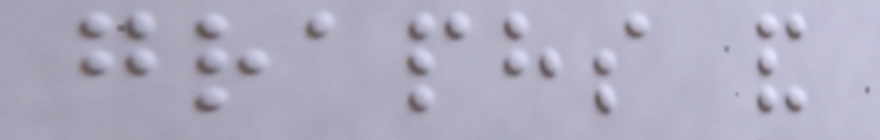graphs and
